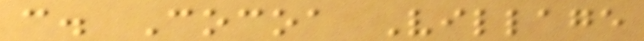c. Cocoa Village
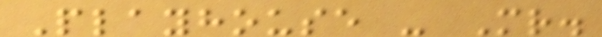Playhouse - Mr.
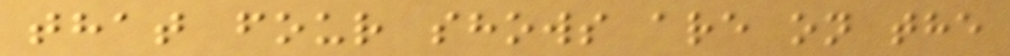that four shows are on the
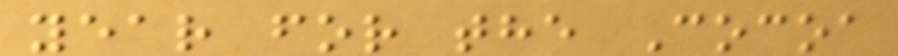year for the Cocoa
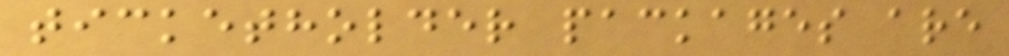ticketholder packages are
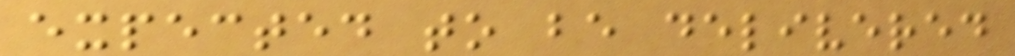expected to be delivered
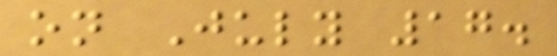on July 17.
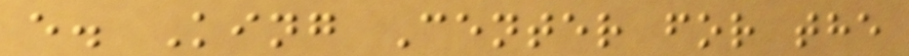e. King Center for the
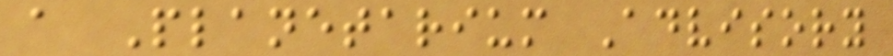a Planetarium Advisory
